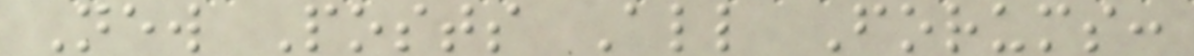New Posts All Forums:
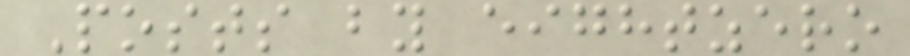Posts by eightzero
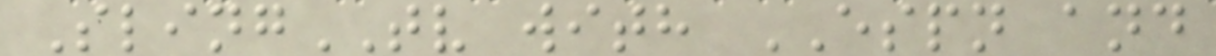SlingTV with ESPN and
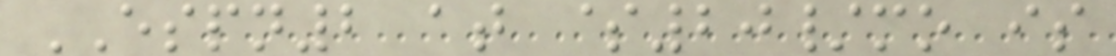ESPN2 at $20/mo is
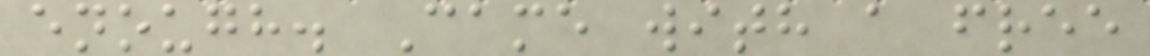enough. Came with a free
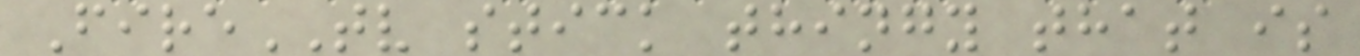FireTV stick thingy that is
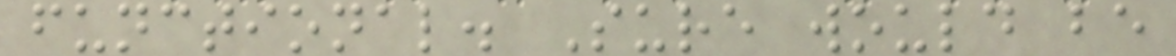functional. Sure would be
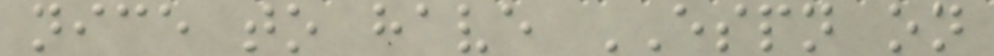nice to have ESPN on
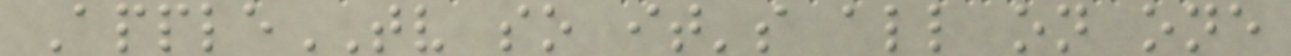AppleTV so it's all on one
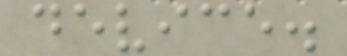device.
